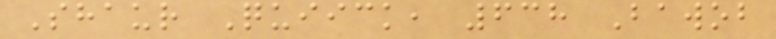Shaur Quiick, 638 Bawob
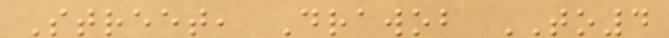Street, Drawob TO4
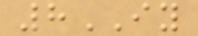8IY
